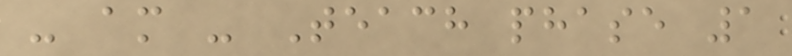- am - Teach phase 1
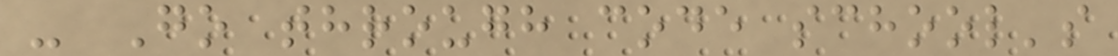- Go through code school's
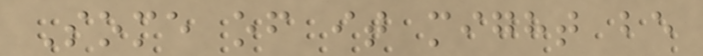Some of it might be
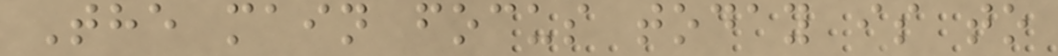The main focus today is to
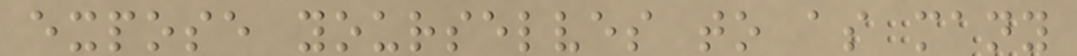expose yourselves to as many
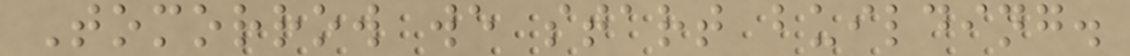Tomorrow we start building.
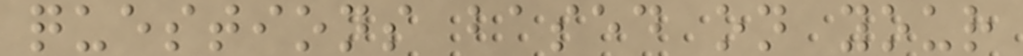questions based on your
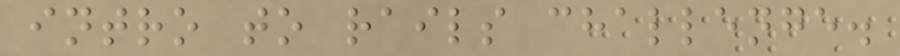intro to rails challenge.
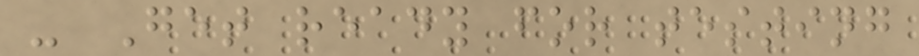- Get ready for testing
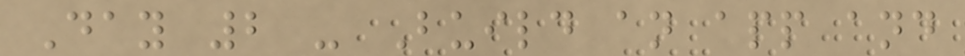Day 2 - Build an app and
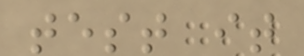test it
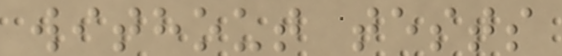without tests
